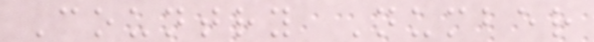Country Number
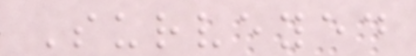Surveyed
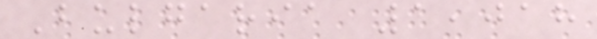Bulgaria 1,018
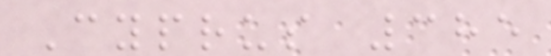Cyprus 385
